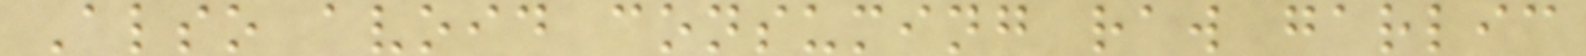Also avoid consuming raw garlic
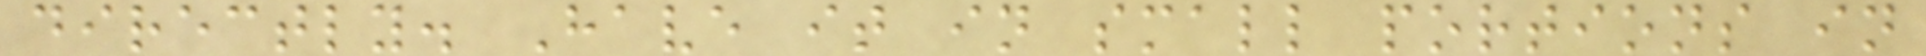directly. Have it in small portions in
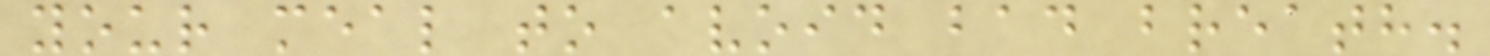your meal to avoid bad breath.
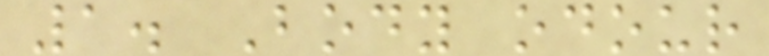1. Body odour
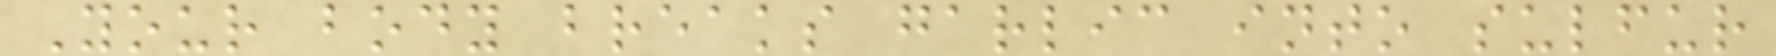Your body breaks garlic into sulfur
